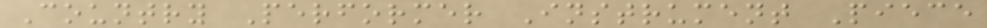Country Performer Instrument Piece
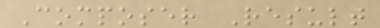Composer Result
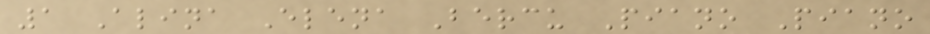1 Alina Elena Bercu Piano Piano
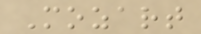Mozart
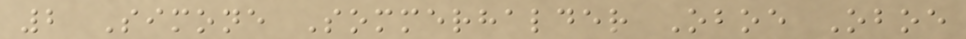2 Simone Sommerhalder Oboe Oboe
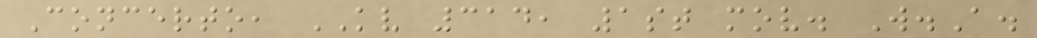Concerto, KV 314, 1st mov. W.A.
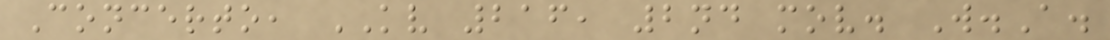Concerto, KV 216, 2nd mov. W.A.
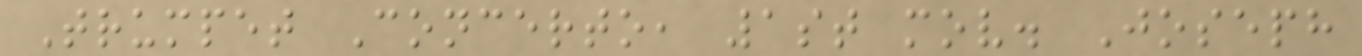Trumpet Concerto, 1st mov. Joseph
